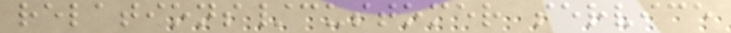relations/customer service
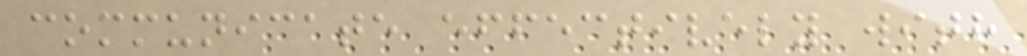communicate effectively with
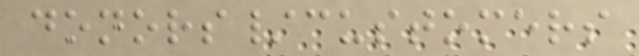donors/customers
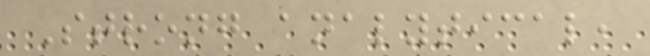Strong analytical,
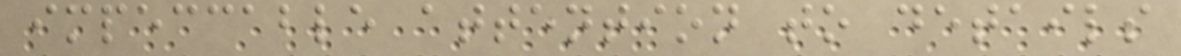impeccable attention to details
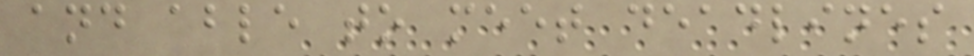and able to meet deadlines
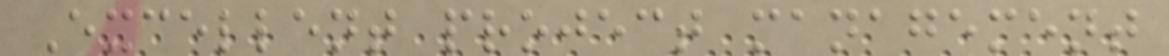Excellent project management
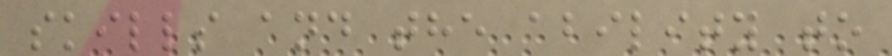skills and the ability to
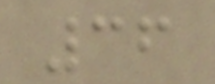36
